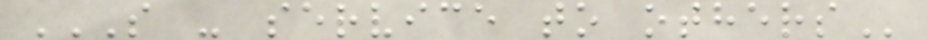S - SERVICE TO OTHERS
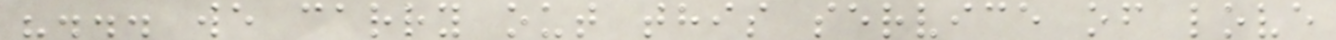"... we carry out this service of love
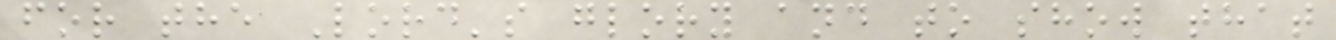for the Lord's glory and to show that
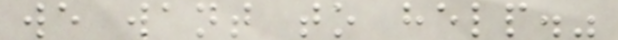we want to help."
